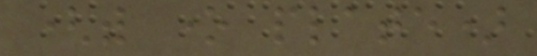(with one plate)
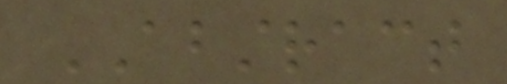ABSTRACT
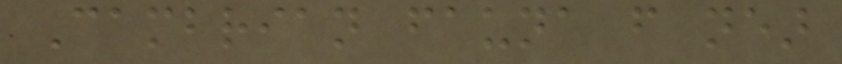Cambrian fauna from near
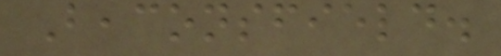Beaconsfield.
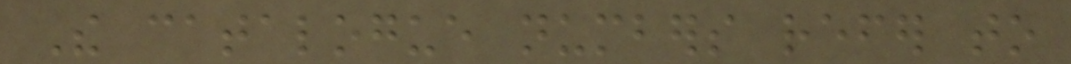The catalogue numbers refer to
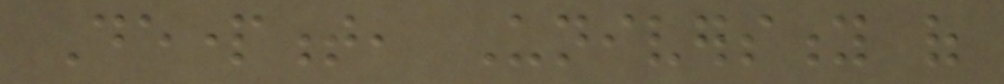Department, University of
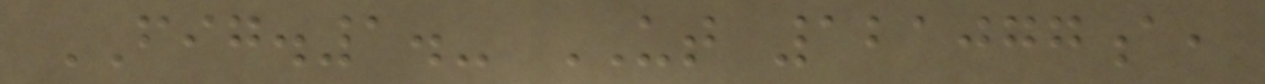FIG.1.- UT 121077a,
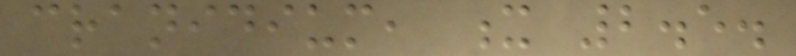cranidium, x 2.5.
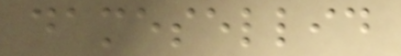damesellid
